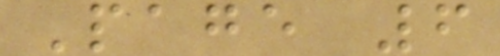Page 6
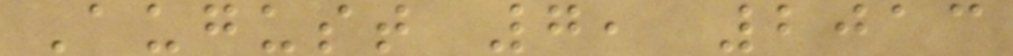August 7, 2013
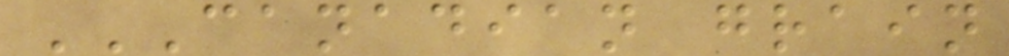CANADIAN GRAIN
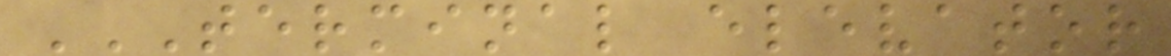TERMINAL ELEVATOR
